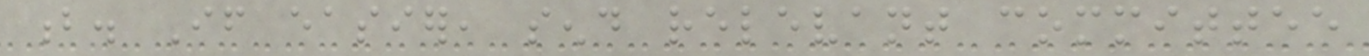b. If easier, send relevant committee
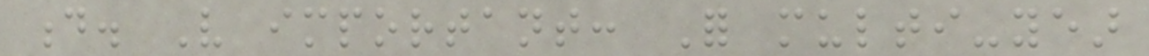d. Very important: For multi-year
